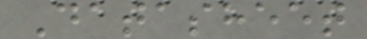Datasheet
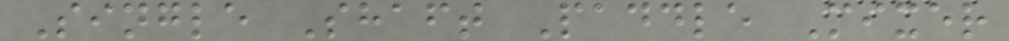Single Shaft Paddle Mixer
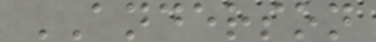ANDERSON
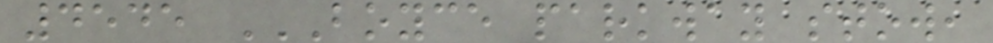4545 BOYCE PARKWAY STOW,
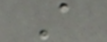A
